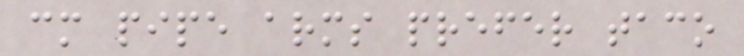cm pipe arms prefer taco
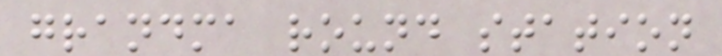grandma round station
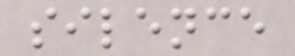silence
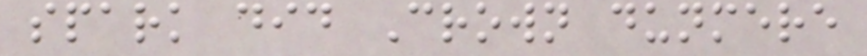spark did Crown dunmere
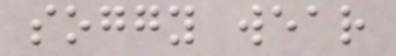soggy wear
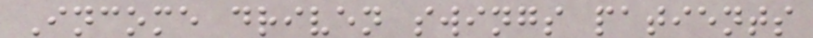Income driven swings patients
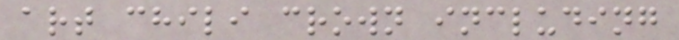art chili crown including
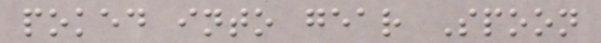poked into gear Spoon
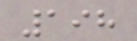198
